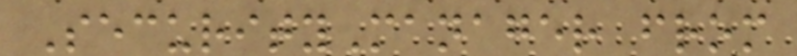SecurityManager from
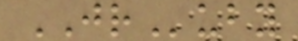JRuby
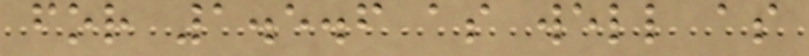for 1.5.6 as well as
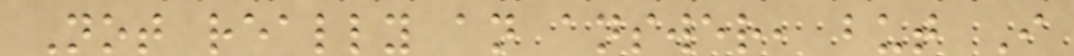Not really an answer, but I
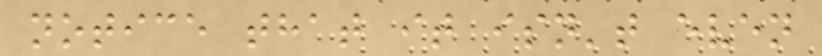notice that it isn't even
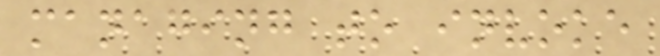managing to invoke
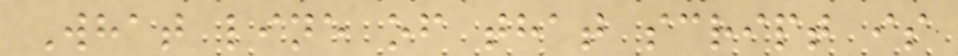What line of that script is
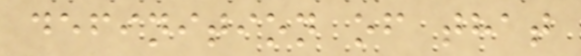definition of that
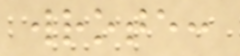wrote:
